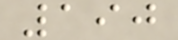190
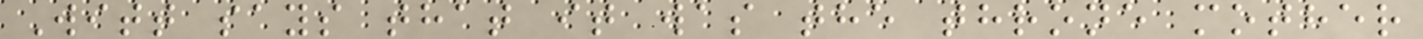Witt says that it was the throne mother
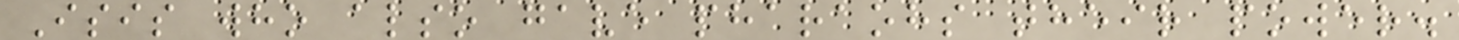Isis who also gave pharaohs their power.
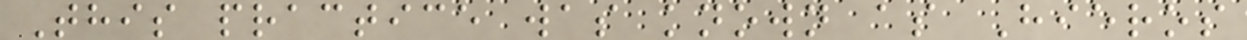This practice was known as Hieros
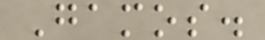Gamos.
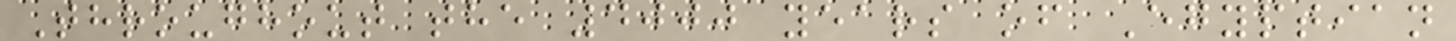Throughout the 4000 years of Egyptian
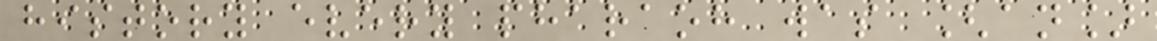history every pharaoh was [an]
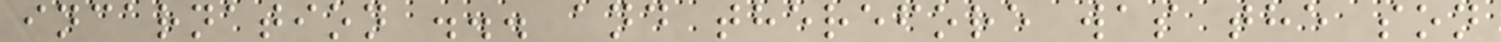incarnation ... and therefore was the son
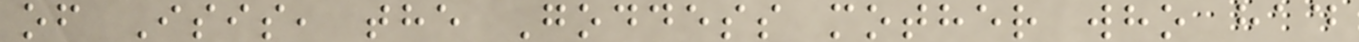of Isis, the Goddess mother who had
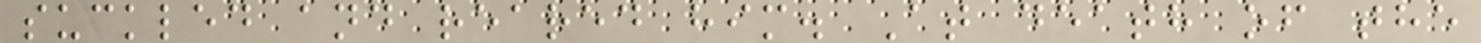suckled and reared him. At death of the
